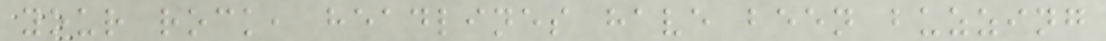your rock, headlines have been buzzing
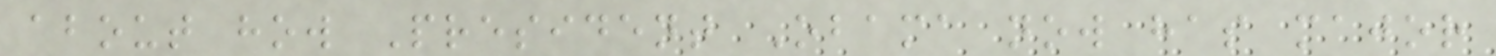about how President Obama now has major
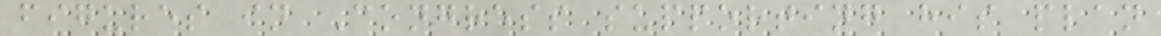figures in Congress supporting his plan
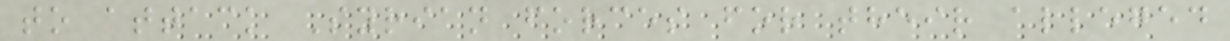to attack Syrian forces for their alleged
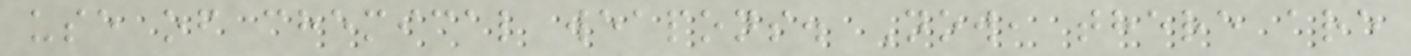use of chemical weapons. Now, there are
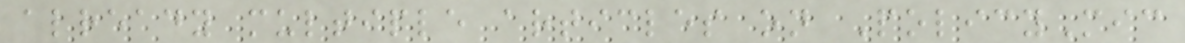already multiple articles on PolicyMic
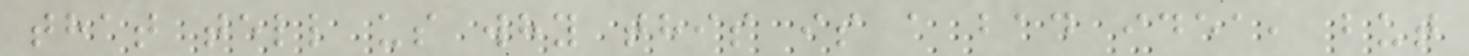that tell us why this is a bad idea, but
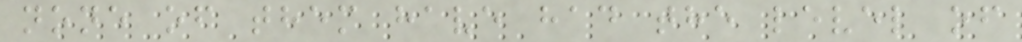none of them have had the level of
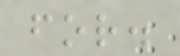for.
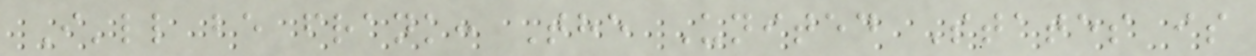I'll be frank: The United States is
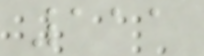111
